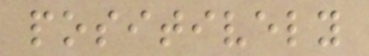positively
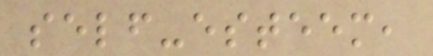self-esteem,
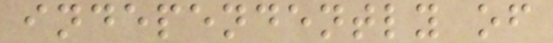independently of
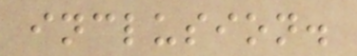inclusion.
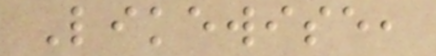Likewise,
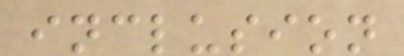inclusion
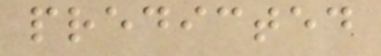predicted
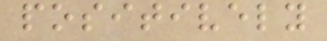positively
